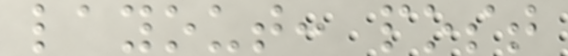layout: post
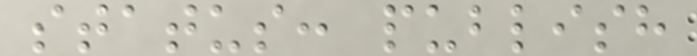status: publish
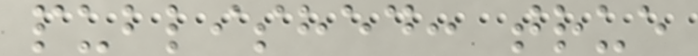published: true
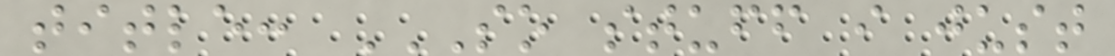title: SO STUFF I JUST
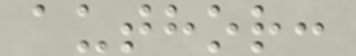author:
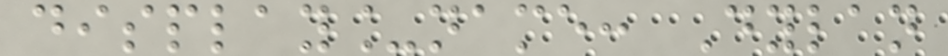display_name: Dylan
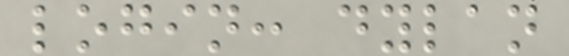login: dylan
